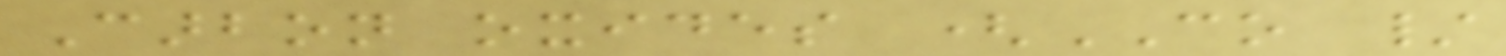Carbon oxides (CO /
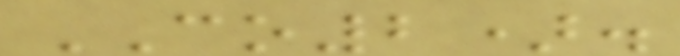CO2).
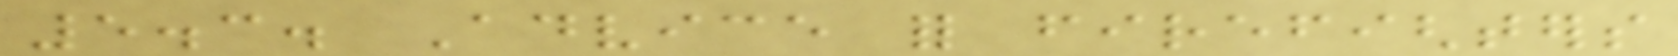5.3. Advice for firefighters
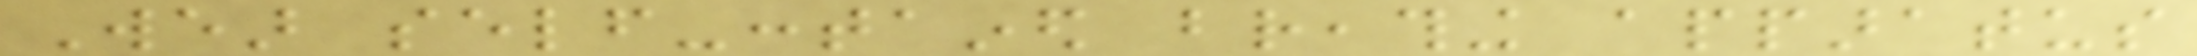Wear self-contained breathing apparatus
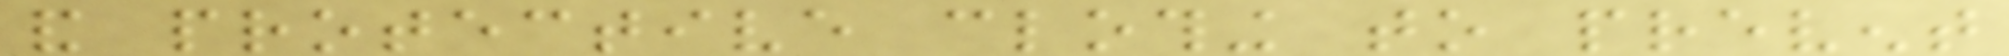and protective clothing to prevent
